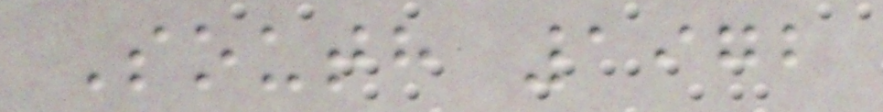South 1972
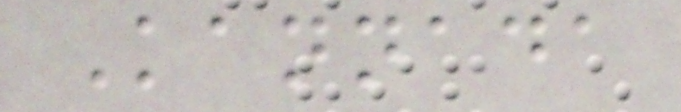Kannada
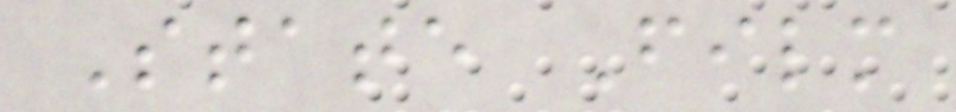State Film
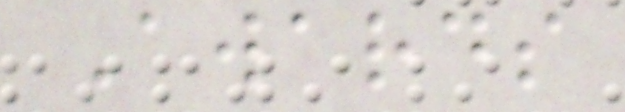Awards
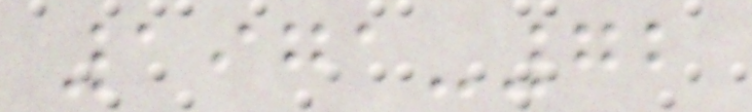1971-72
